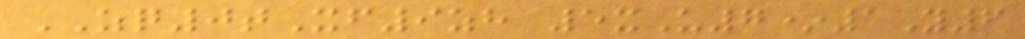ZQ0tXf9zh 5xU7*1Y6
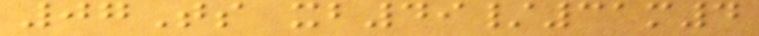07Ts xb49/31m4
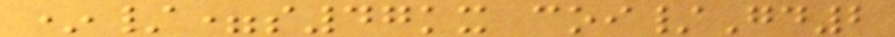*/=s47kx coi/Gd2
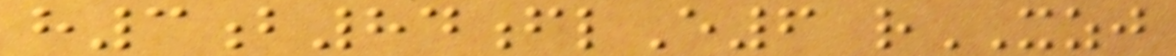h3b84flE6 rXZJ
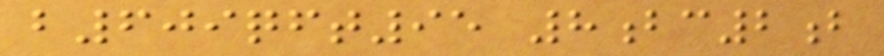b609qft95 8bc2b
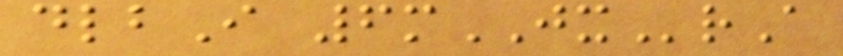dlbI 6mJXrA
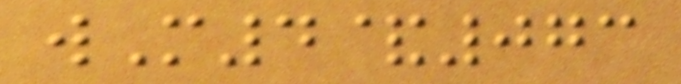wM4&073
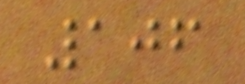106
